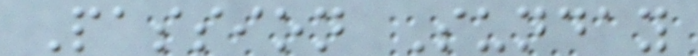Passion Sunday
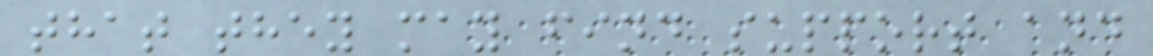that they may find support and
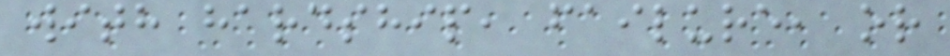with hardship, failure, or
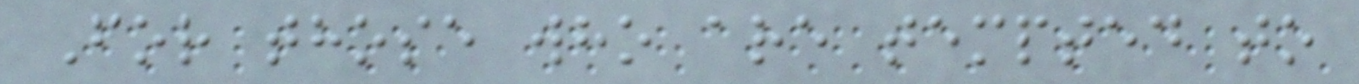For those who are tempted to
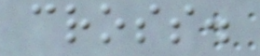cross.
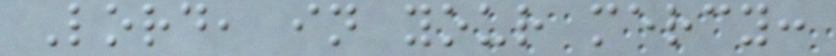Lord, in your mercy:
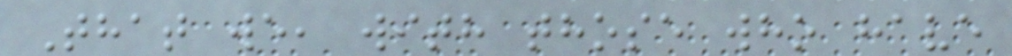That we, with those who have
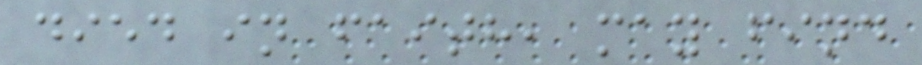died in faith, may find
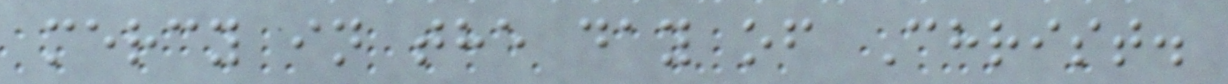mercy in the day of Christ.
